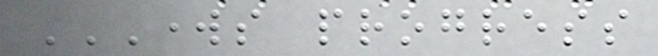WORKS PROGRESS
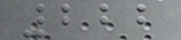222
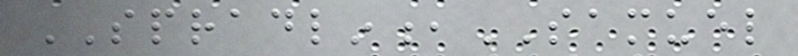SPRADLIN,SAMUEL
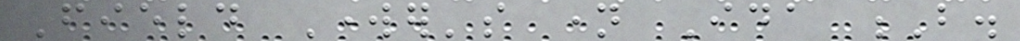Field Worker's name Ida B.
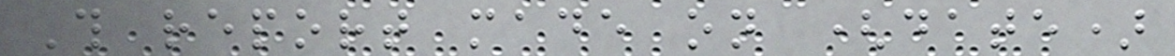This report made on (date)
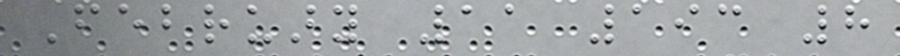February 11 193 8
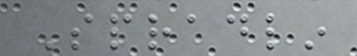Spradlin
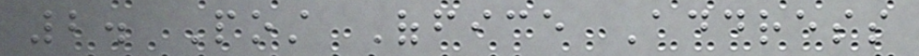2. Post Office Address
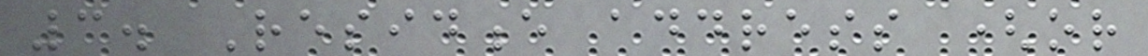3. Residence address (or
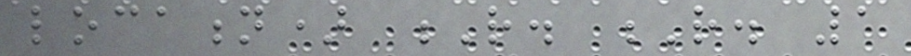location) R. R. 1
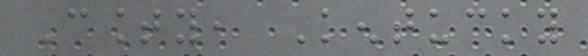County, Kentucky
